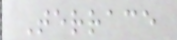Terrace
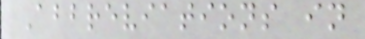Abbreviations in
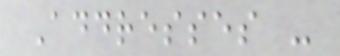Addresses -
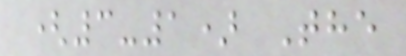(3-1) The
